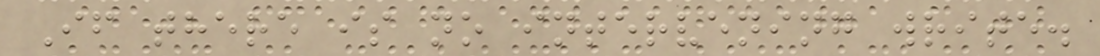If there is no intervening write.
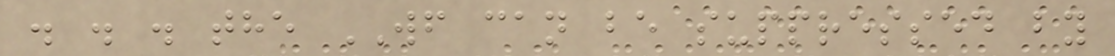. . . the WF can be suppressed by
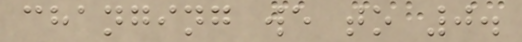changing we to 0.
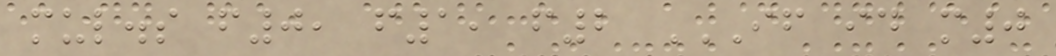mul.s f0, f1, f2 IF ID M0
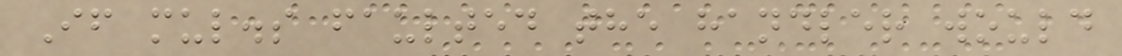If mul.s faulted the handler would
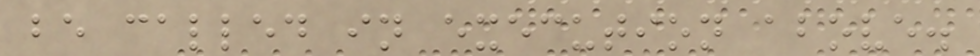be called in execution above.
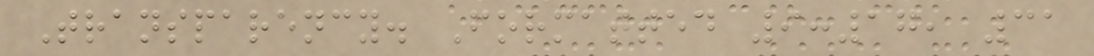Transparency. Formatted 9:17, 31
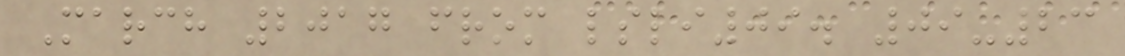March 2017 from lsli09. 09-23
